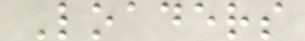Loaders
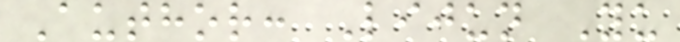Author: Lijun Yu
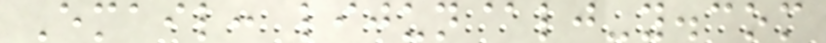Email: lijun@lj-y.com
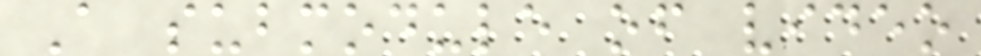A submodule of video
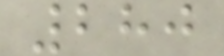280
